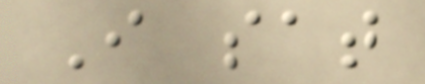I sat
